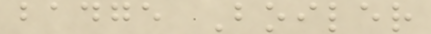badge Boiler
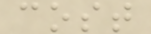cost
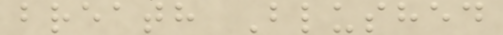breath Blushed
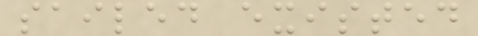sailed existed
